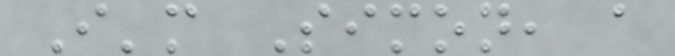I'm Simon, a
